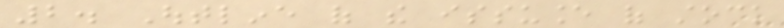2. Outline of the issuance of stock
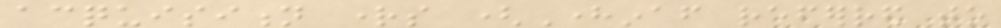acquisition rights (Hereinafter referred to
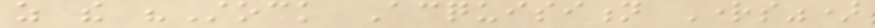as the "Stock Acquisition Rights")
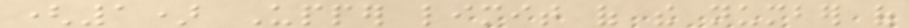(1) Upper limit of the number of
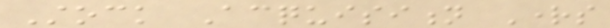Stock Acquisition Rights
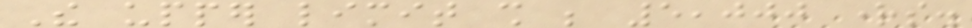The upper limit shall be 5,000 rights.
